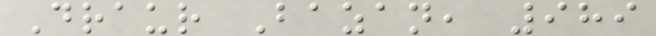Draur Bazan, 989
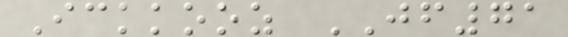Ickkooz JF71
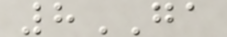8GA
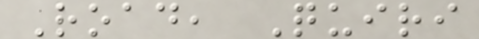Road, Quiri
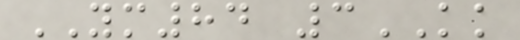YM84 3KK
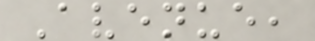Avenue,
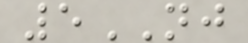5NJ
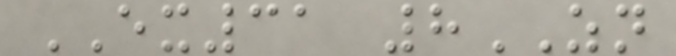EX31 8ZN
